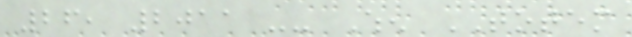26, 2011 -- When TOTEM
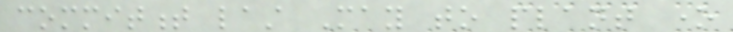commitment last May to plant one
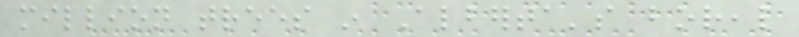million trees in Alberta's boreal
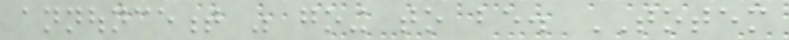announcement was going to be. TOTEM
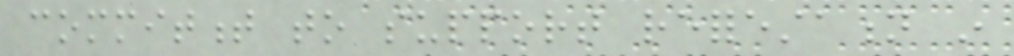commitment to support reforestation in
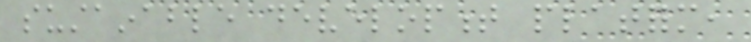sustainable development platform,
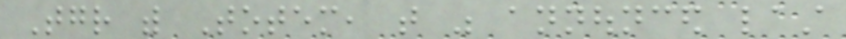Together with Totem, that was announced last
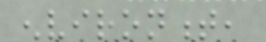environment,
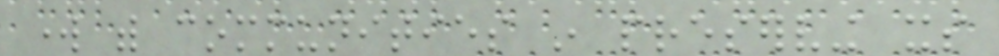work with communities in preserving its
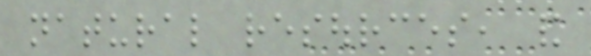natural resources, and
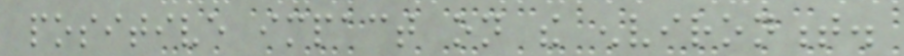positive impact on the environment.
